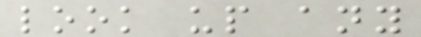look up any
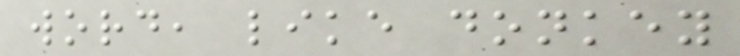word, like donkey
